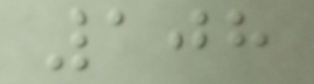108
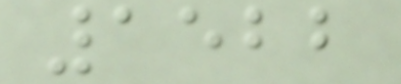1522
